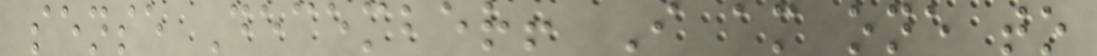sense December! I am one to
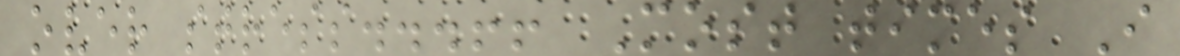over stress...!! Most times I
